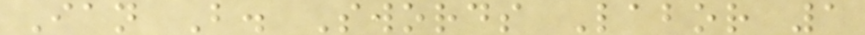Ian B. Swords Labor 1
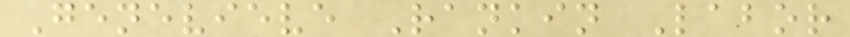Genevieve Rankin Labor
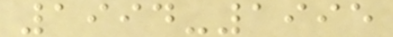1994-1995
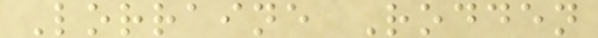Lorraine Rodden
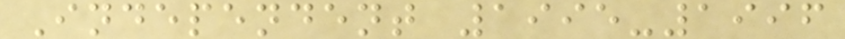Independent 1995-1996
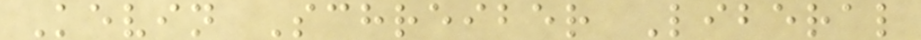Kevin Schreiber Liberal
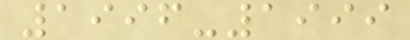1996-1999
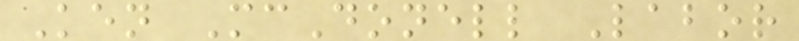Ken McDonell Labor
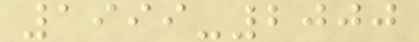1999-2000
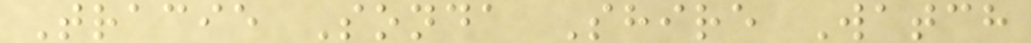Tracie Sonda Shire Watch
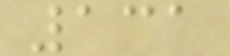131
